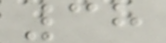38
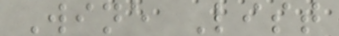Wine List
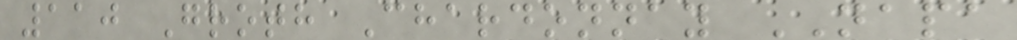110 Groth Chardonnay NAPA
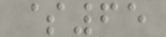$65
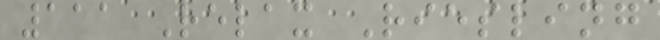111 Relax Riesling
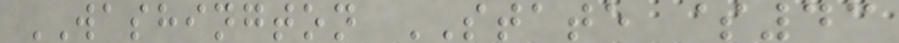WASHINGTON STATE $43
